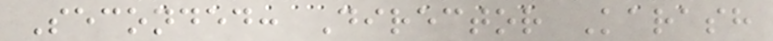Seconded: Director Karash
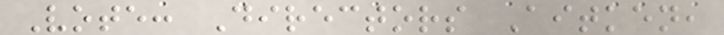Vote: Directors Aitken,
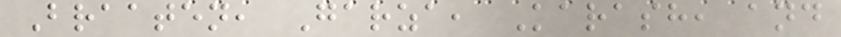Braaten, Garza, Karash, and
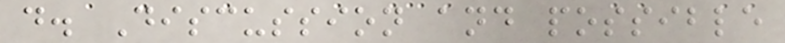d. Discussion and possible
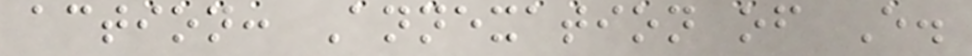action: Annexation of E.
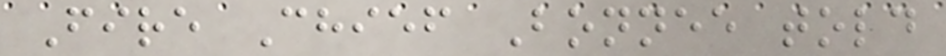Fire Chief Bonnee told
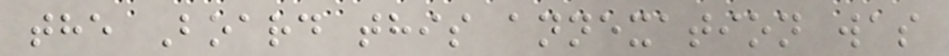the Board this annexation was
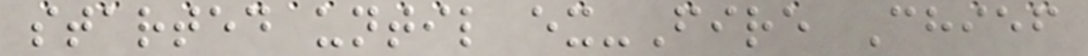started until ex-Fire Chief
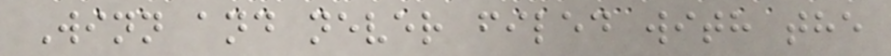Winn and never filed with the
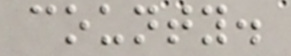county.
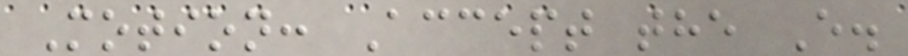Motion: Accept the E.
